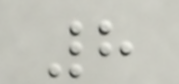8
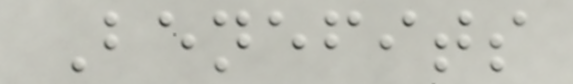Benefits
